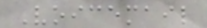Voicemail
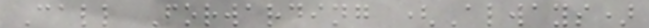Call Forwarding (Always)
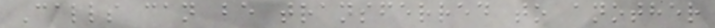Calls can be transferred to another
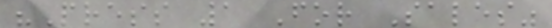"Press 1 For Sales"
